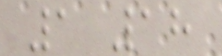1 18
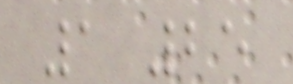1 25
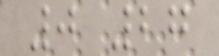0 27
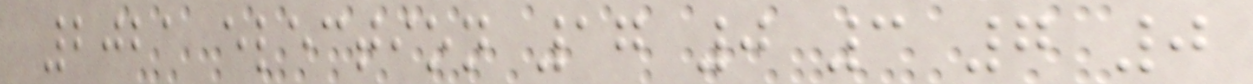2021 election 17 0 3 7 0
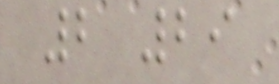2 29
